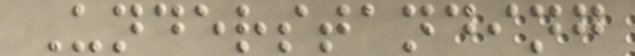Understanding
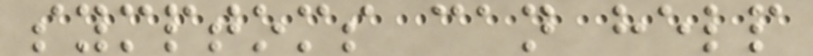symptoms can help
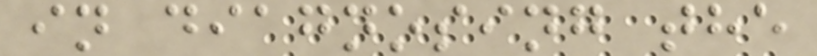in diagnosing the
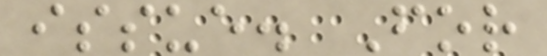issue. For
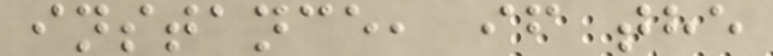instance, if the
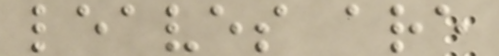leaves are
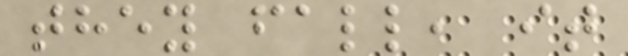they fall, it
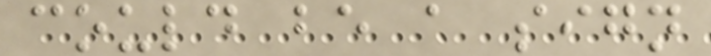could be a sign
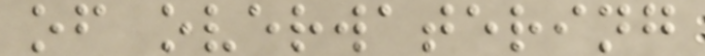of overwatering
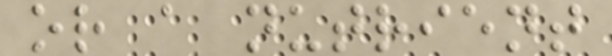or a nutrient
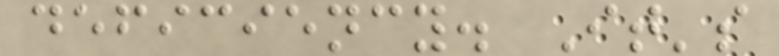deficiency. It's
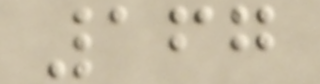167
